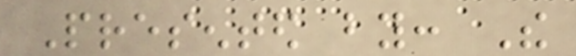Presented by: The
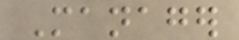Manager
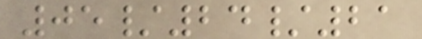05/24/21
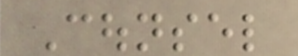Counsel
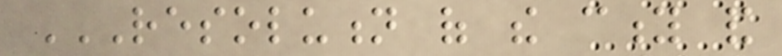RESOLUTION OF THE CITY AND
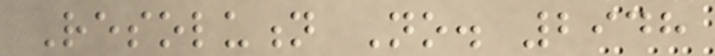Resolution No. 2948
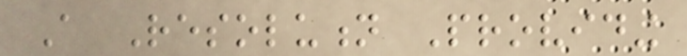A Resolution Providing
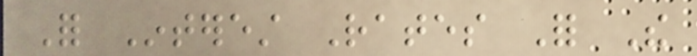For Interest Rates For The
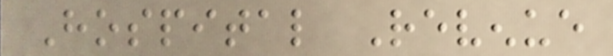Hospital Revenue
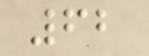62
